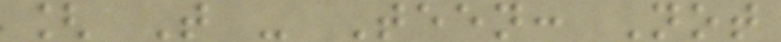[ T - Teen: Not
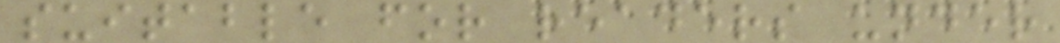suitable for readers under
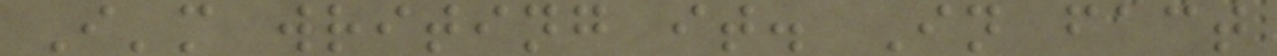I'm writing it. In fact
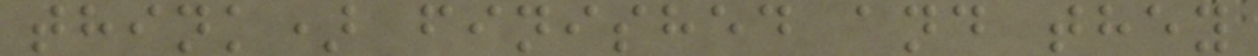think) finished and they
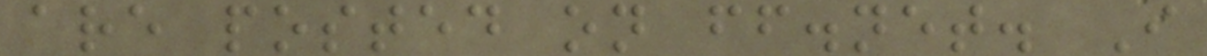are posted on ff.net. I
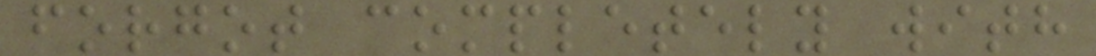forgot completely with
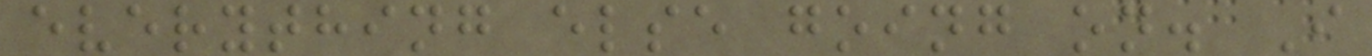everything else going on. I
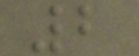2
